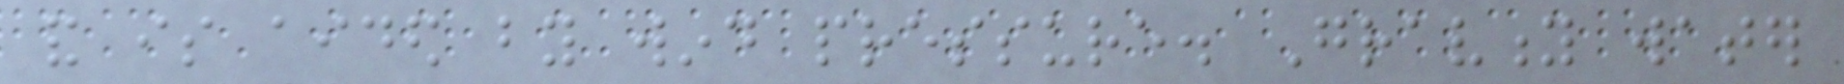and is aided by wind pressure. Gravity water
